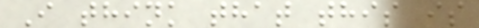I think that this is
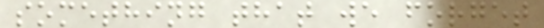something that we forget
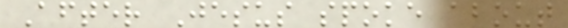After Jesus spoke about
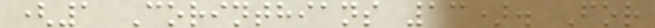(1 Corinthians 13). For
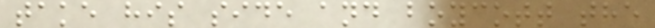take his side and boycott the
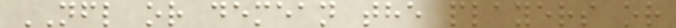NFL or demean the players or
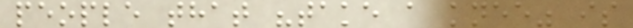people that "take a knee" is
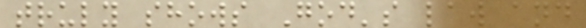truly shows God's law and
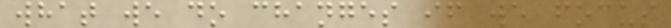what we do changes if we focus
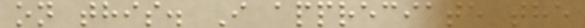on this. I appreciate the
